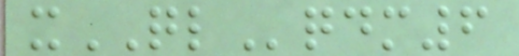xQLqdm6
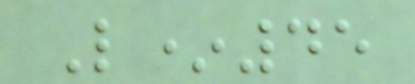L*45
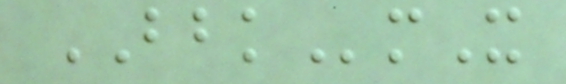BBKmX
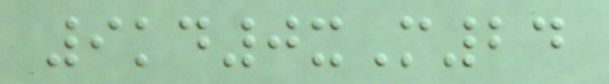9kd0xM24
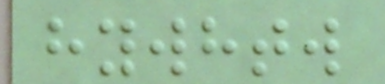hywhtw
